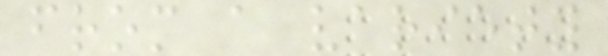from a variety
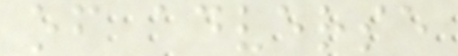of adverse
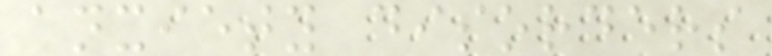anxiety disorders
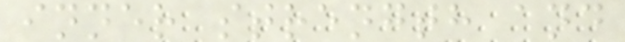inner strength and
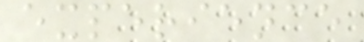experience
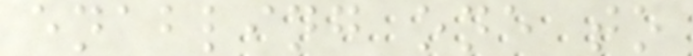enabling one to
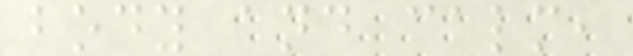body and calm,
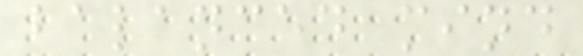balanced mind
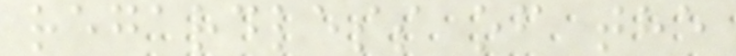regardless of the
